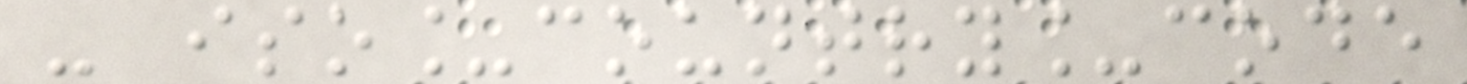- iso_country_code
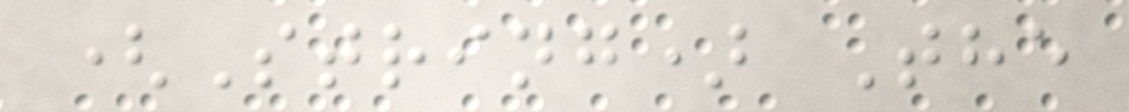(String) The
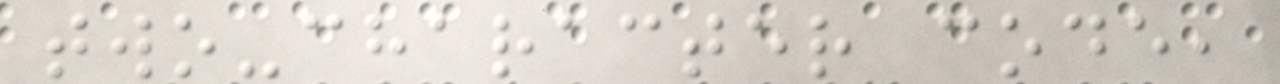two-character code,
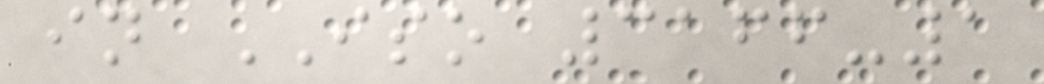in ISO 3166-1
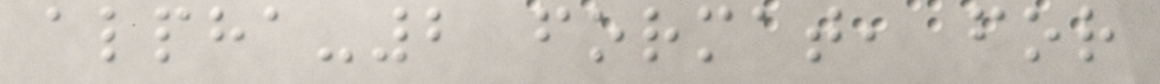alpha-2 format, for
